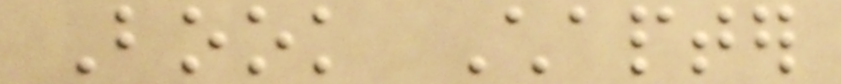Book Chapter
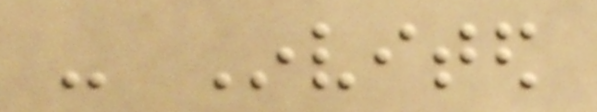- Invited
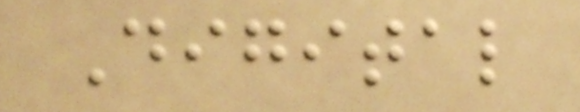Digital
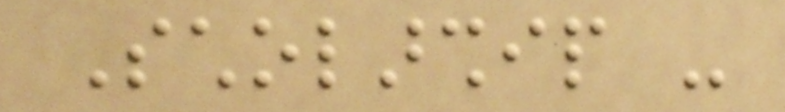Scholarship -
